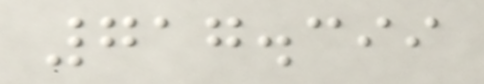717.399
